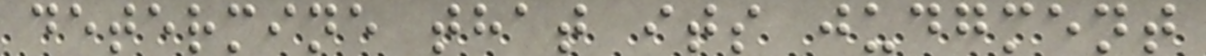determine that its judgment
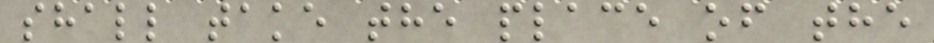shall take the place of the
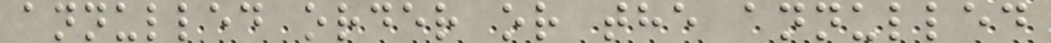annulled order or the annulled
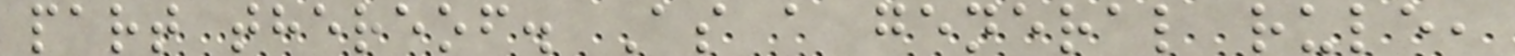part thereof. As a general rule,
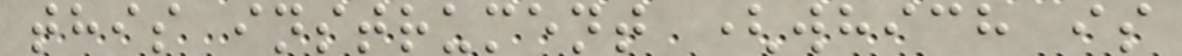this instrument (which is
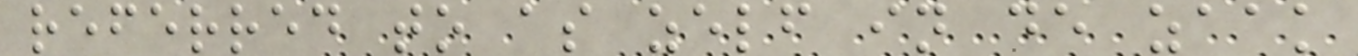referred to as zelf in de zaak
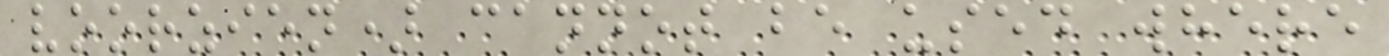voorzien) cannot be used where
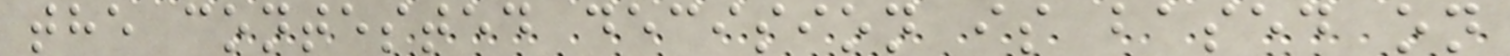the contested decision is based on
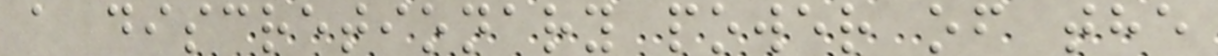a discretionary power of the
